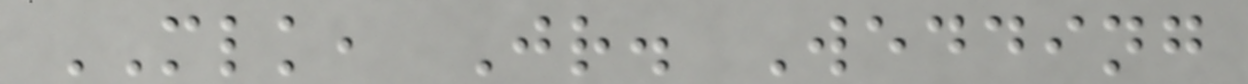MLK, Jr. Wedding
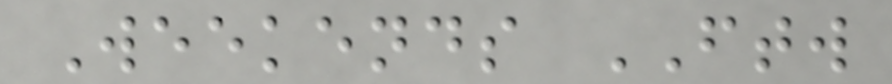Weekends FTW
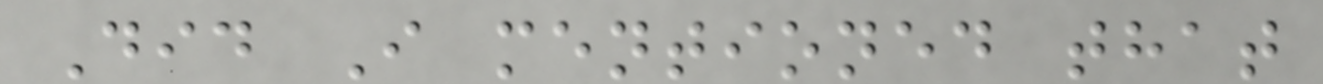Did I mentioned that
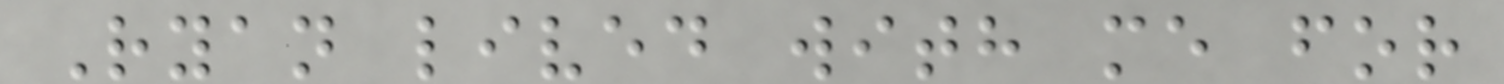Ryan lived with me for
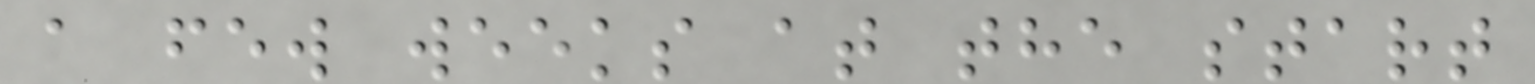a few weeks at the start
